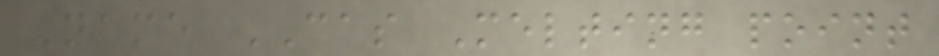Name CAS Melting point
